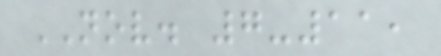NOV. 7-11,
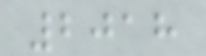2018
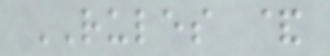RULES &
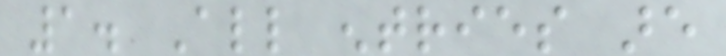1. All entries are
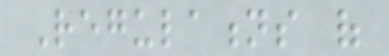Regulations of
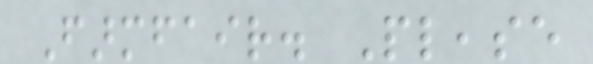Farmfair. Please
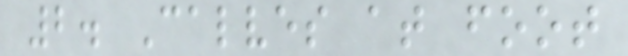2. Calves at foot
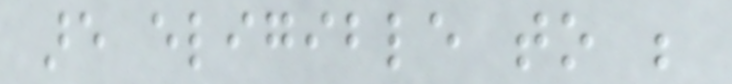are eligible to be
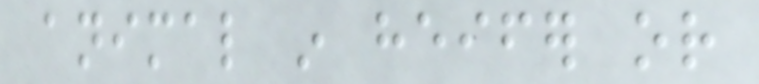animal in heifer or
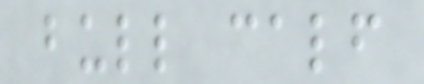bull calf
